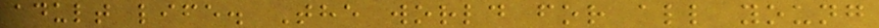adult life. The world for all young
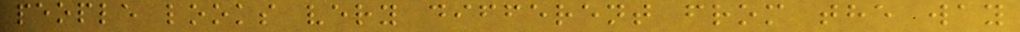people looks very different from the way
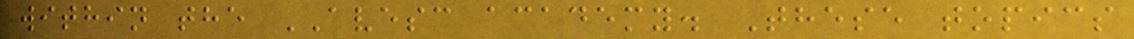within the AVESC academy. These topics
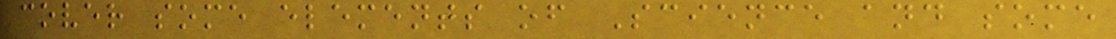cover some elements of Science and some
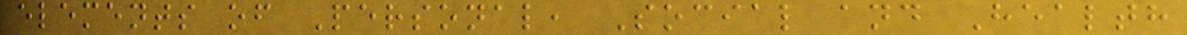elements of Personal, Social and Health
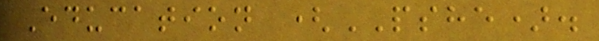Education (PSHE).
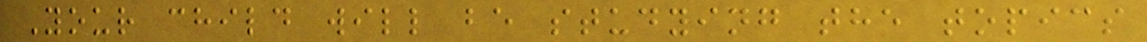Your child will be studying the topics
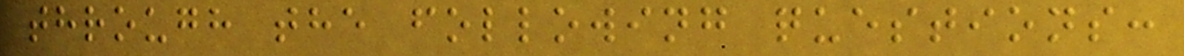through the following questions:
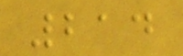214
